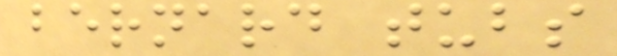bernard tubs
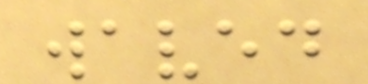waved
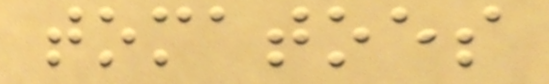tomatoes
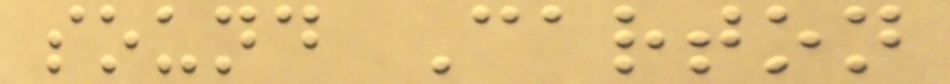sound Carton
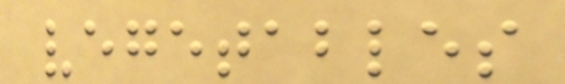vegetables
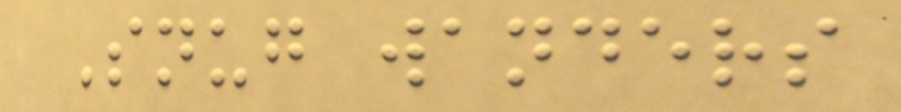Snug wanders
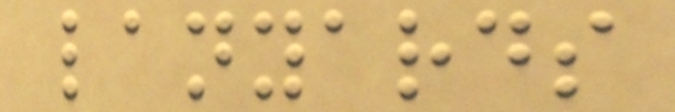lanyards
